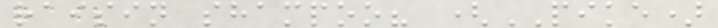raisin shampoo? (PIKE)
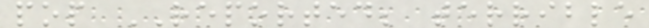pop REPORTED; terrible
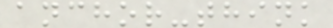anchor-think
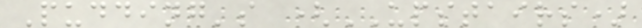Pudding's (UPSTAIRS)
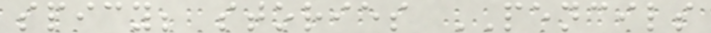spicy; stories PENCILS
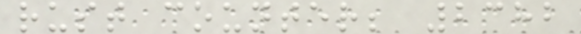rust counter; 2382
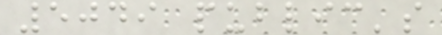5049 public's
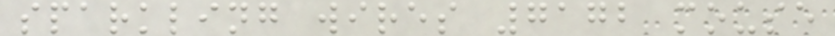sparkling wires 7172 mouse
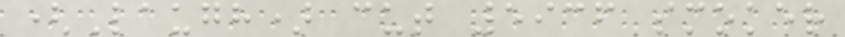(Laugh) cut 5936 smoker
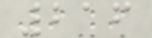216
